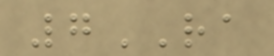7RA
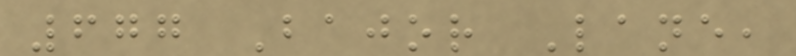677 Bajor Lane,
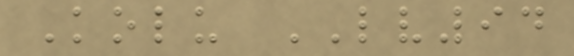Kolu LV94
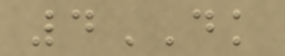4DK
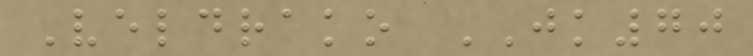Veldrako JK70
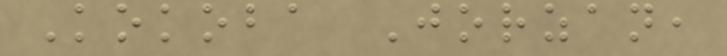Kokoba Jorzan,
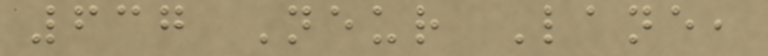637 Neur Lane,
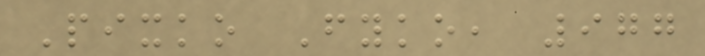Pixko Fyko, 977
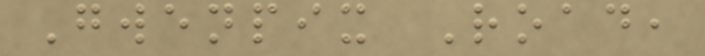Gwenpix Road,
